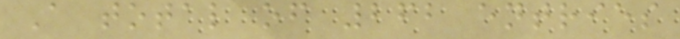A total of 262 entries
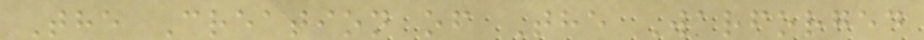The Creation of The Warforged
